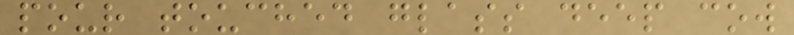pour touched glass deep cow
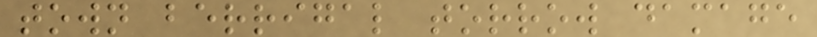town berrigal torrow damage
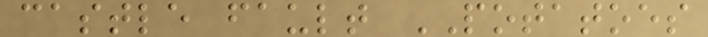castle fault POTATOES
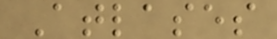Atlases
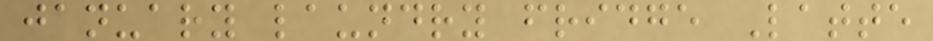january laundry fridge Latte
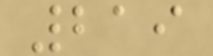219
